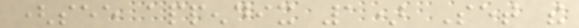(see appendix 1) Set the
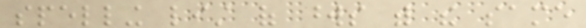spelling list of words with the same
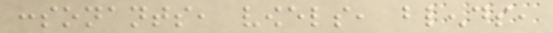consonants, vowels, blends,
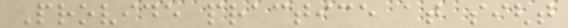Provide practice at sight
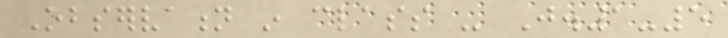Observation in class - J.1-5
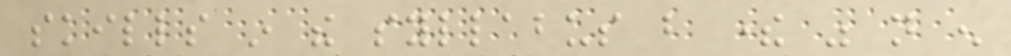skills in the syllabus but there was not enough
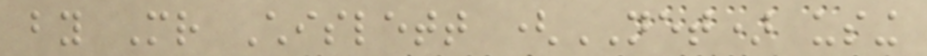by Mr Chislett (NET) using
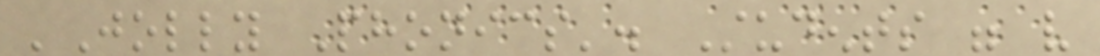'Jolly Phonics'. Students were very
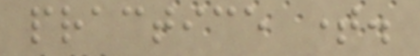practice time.
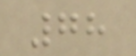78
